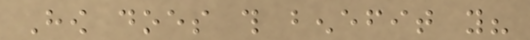How does this benefit you?
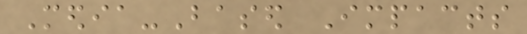Media-Based Impacts
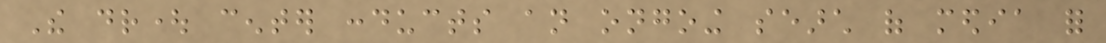The drought center conducts an ongoing search of media for
